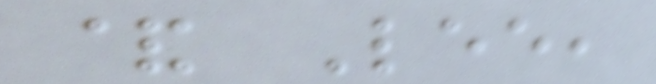& Lee,
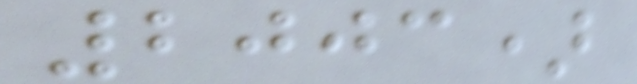2003)
